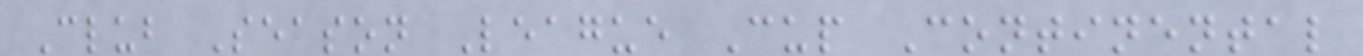Club Season League Cup Continental
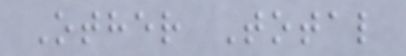Other Total
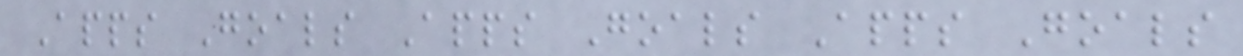Apps Goals Apps Goals Apps Goals
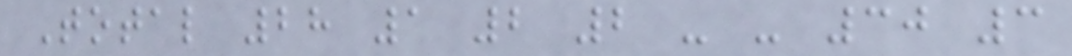Total 28 1 2 2 - - 30 3
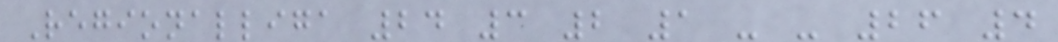Regionalliga 24 3 2 1 - - 26 4
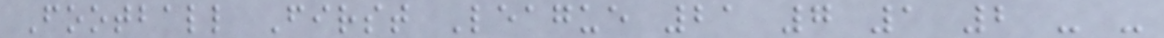Football First League 21 7 1 2 - -
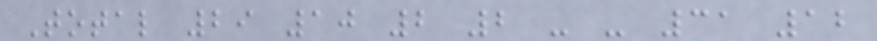Total 29 10 2 2 - - 31 12
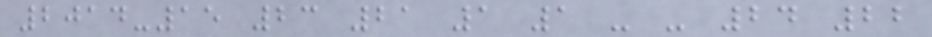2014-15 23 21 1 1 - - 24 22
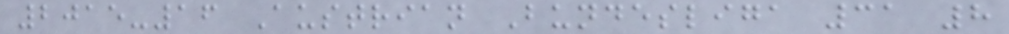2015-16 Austrian Bundesliga 31 8
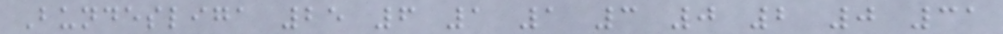Bundesliga 25 6 1 1 3 0 2 0 31
